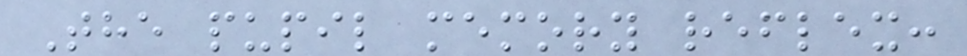The pupil memory reflex:
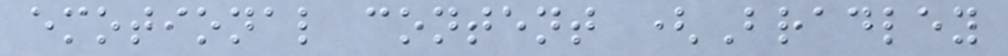emotional content (Bradley
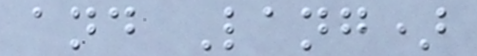and Lang)
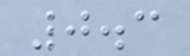0.3
